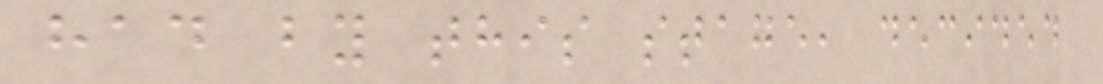had by this stage, decided
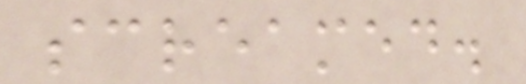screamed.
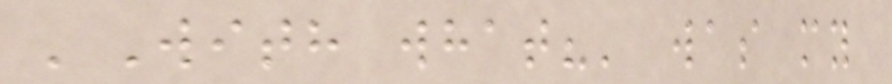'With what?' was my
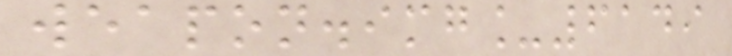weapon.img_6149
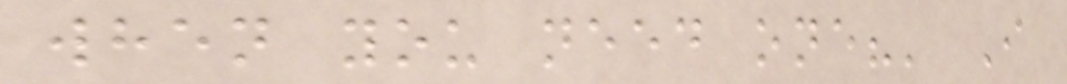when you need one?' I
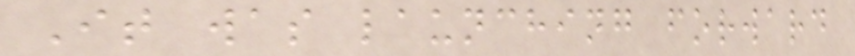It was launching forward
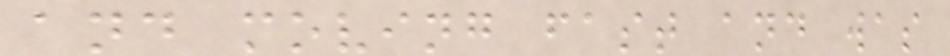and moving fast and was
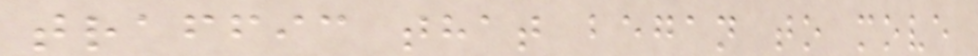traffic that began to move
